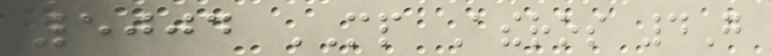5004 MP Atheros 4G
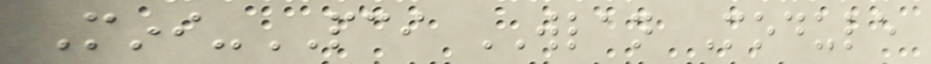Mini-PCI WLAN Module
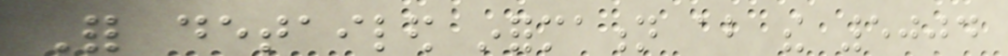For detailed information about the 5004
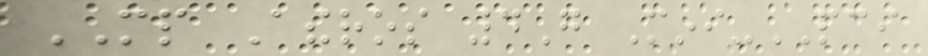MP Atheros 4G Mini-PCI
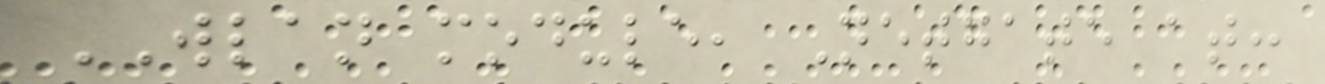WLAN module, Netgate at:
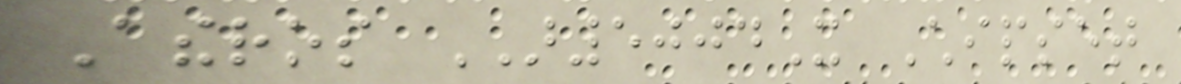Atheros AR5004X Chipset
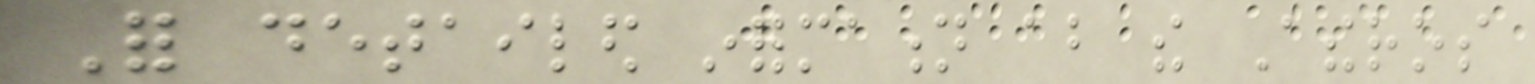For detailed information about the Atheros
